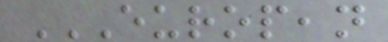EUROPEAN
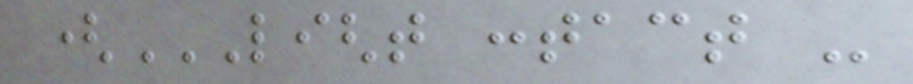(LIGHT CONTACT -
